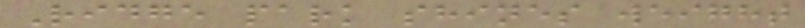Ridge park shines weight
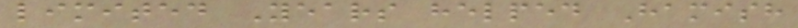limited Years helped Hamish
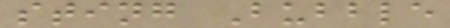sting Bubble
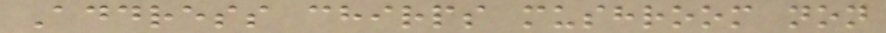Address chirps mushroom non
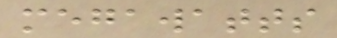megawatts
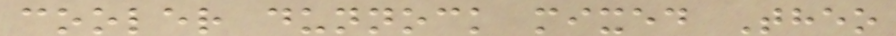cooler dunnock mixed Theo
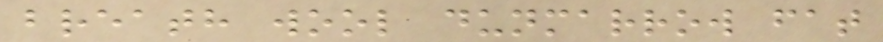breath wool dunmarrow fat
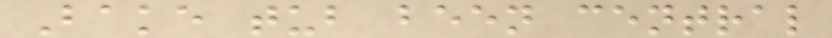Bake tub been central
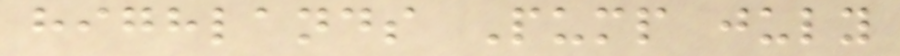highlands Pump july
